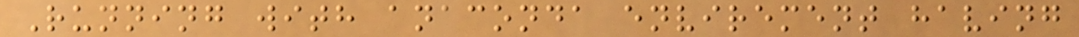Running with anaconda envirement having
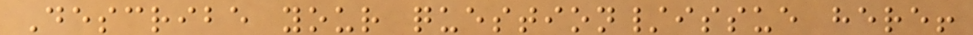Describe your question/issue here!
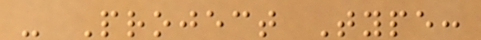- Project Type:
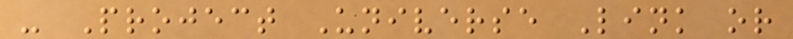- Project Universe Link or
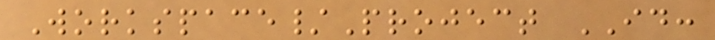Workspace/Project ID:
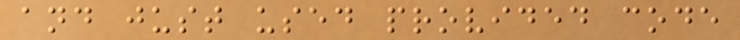and just used provided code
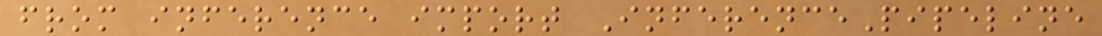from inference import InferencePipeline
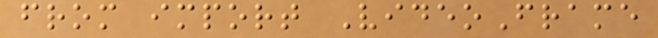from import VideoFrame
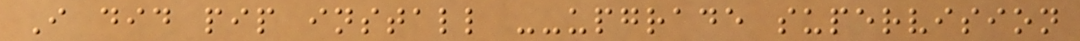I did pip install --upgrade supervision
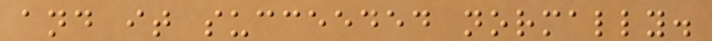and it succeeded normally.
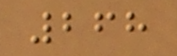268
